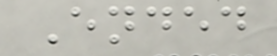Ended
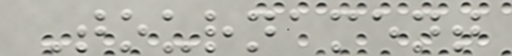Tournament
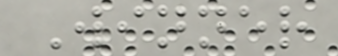Winner
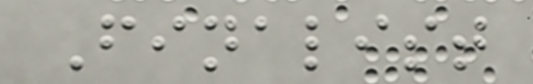Finalist
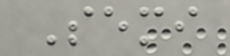Semi
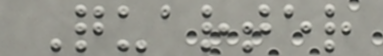Quarter
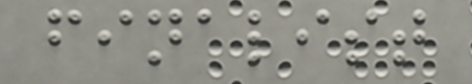finalist
